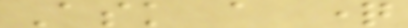Ask a question
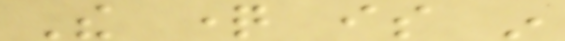The question is in
